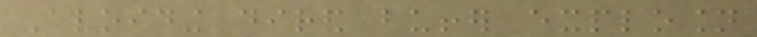Avoiding dired buffer explosion
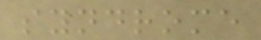syndrome
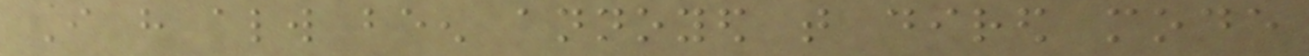I have always been annoyed that dired mode
